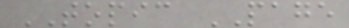TOPIC PAGE
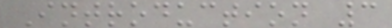Introduction 3
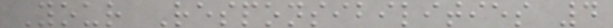Your Responsibilities 4
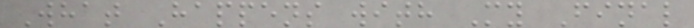What Happens with My Final
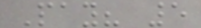Pay? 5
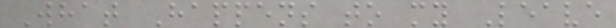What Happens to my Leave
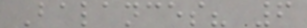Balances? 6
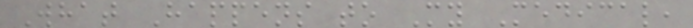What Happens to My Medical,
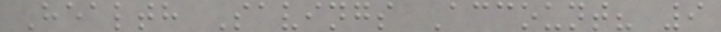Health Savings Account? 9
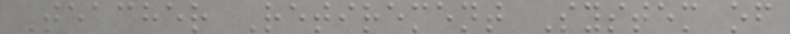Teacher Retirement System of
